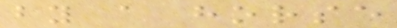by a horse
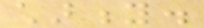charity.
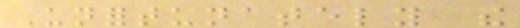Unfortunately the
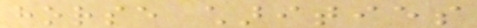horse charities
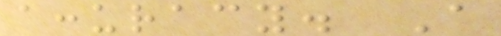accuracy. A
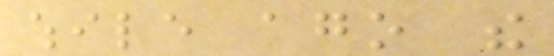while ago the
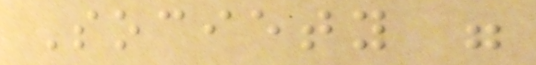Society were
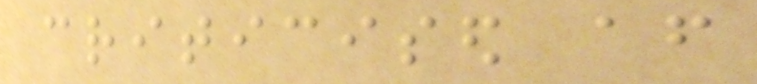criticised after
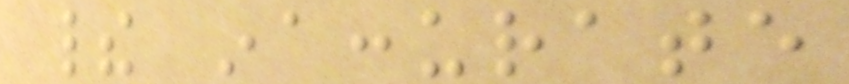their inaccurate
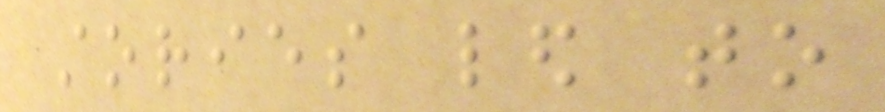stories led to
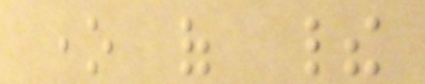one of their
